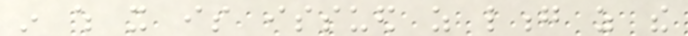in which it is issued as long as the
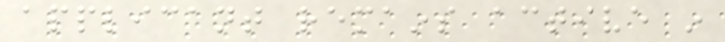applicant remains active in
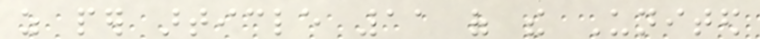as per article 11 of the United
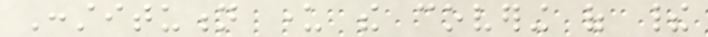Constitution under the covering of their
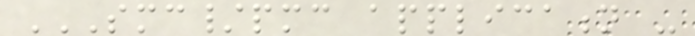SMC/PMC APPLICATION -
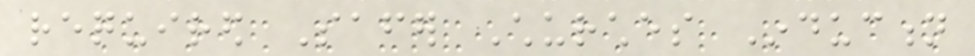required Safer Churches Induction
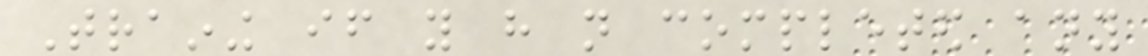Training if you have not completed any
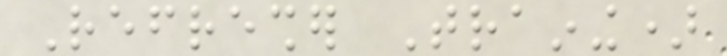Refresher Training)
